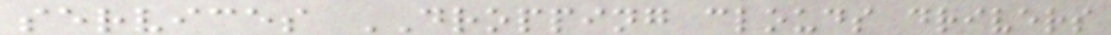services DROPPING clouds drivers
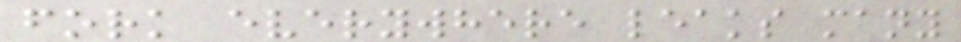fork everywhere leaks many
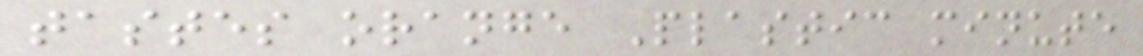tastes orange Plastic minute
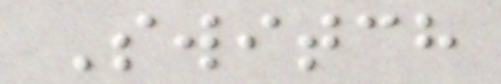Switch
